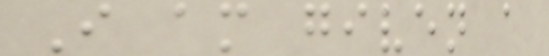I am given a
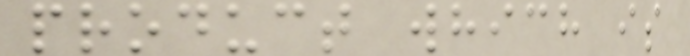product which is
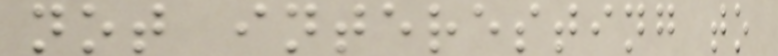not interesting to
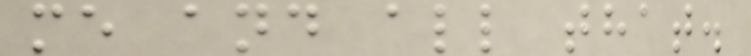me and all that.
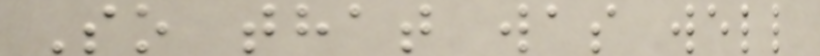So that was well
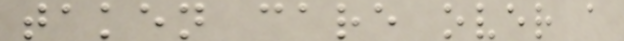taken care over a
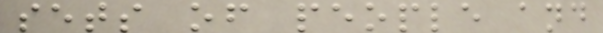sets of people and
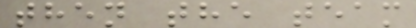then the team
